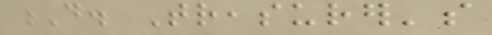D. Treasurer's
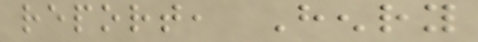report, Henry
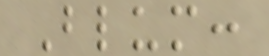Blum:
